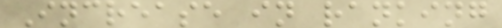Increase in ranking
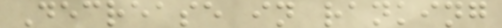Decrease in ranking
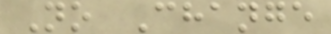No Change
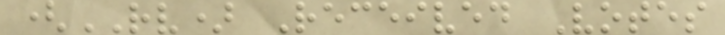(RV) Received Votes
